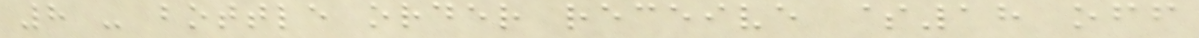8 - bottle order receive $18 off
